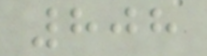808
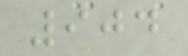904
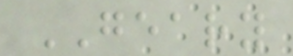GEARY
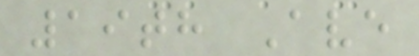19th Ave
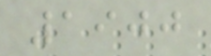1900
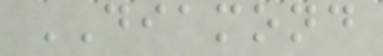DIAMOND
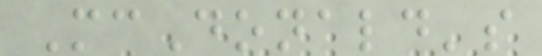McDonald's
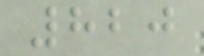820
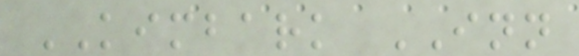KIMBARK INN
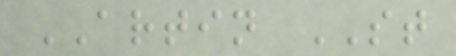ARTIN ST
